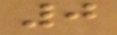0
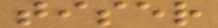tiser
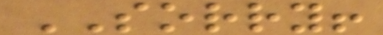SORRY!
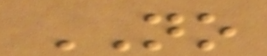NO
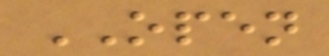OPEN
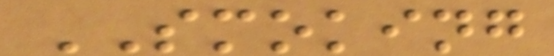SMOKING
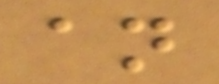an
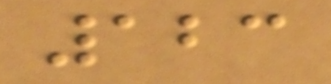123
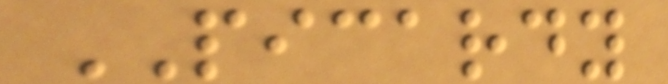PICARDY
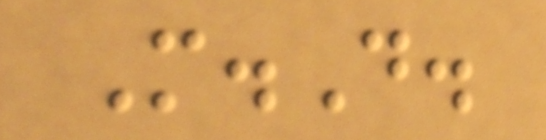M.D.
